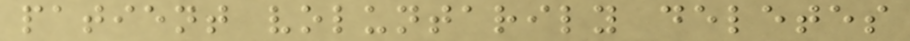patient voluntarily deletes
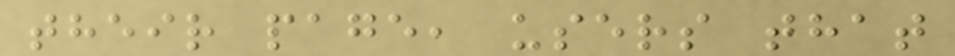their page, users that
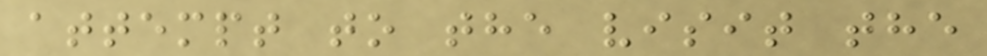attempt to the visit the
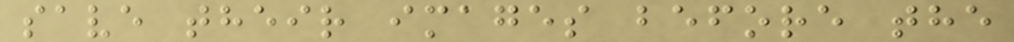save their images before the
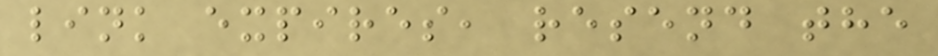link expires, resend the
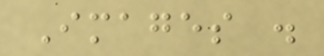Images .
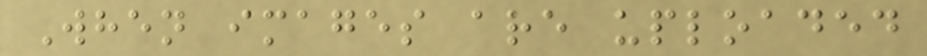When images are uploaded
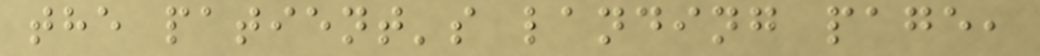the patient's landing page,
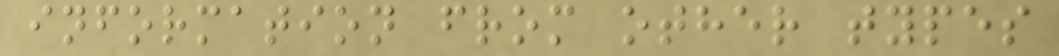information from other types
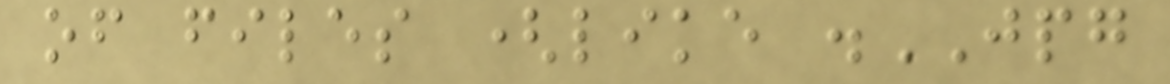of files (like .JPG
